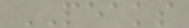PEAKS
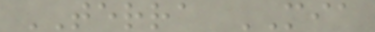TERRA MIA
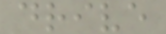drive
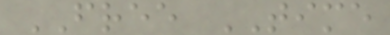FREE TIME
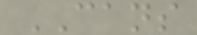CANS
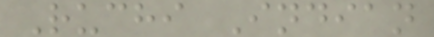Ruchi Indian
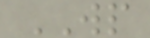WP
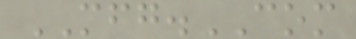MFG.COM
